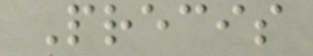Precis
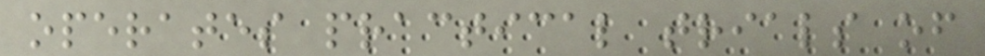operates practical trials of
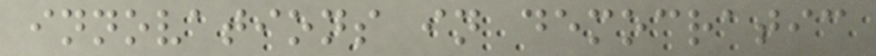innovations in democratic
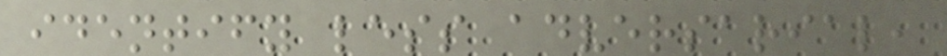identify less adversarial,
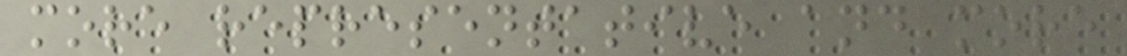more representative and more
